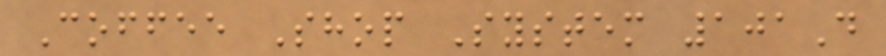Coffee Shop System 101D
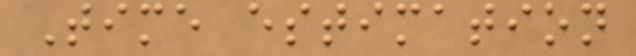Time estimation
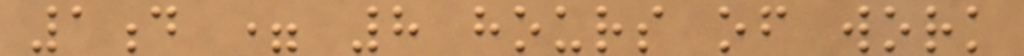1d = 8 hours of work
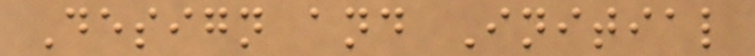Design and Initial
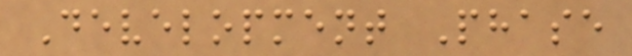Development Phase
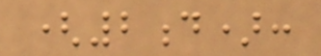(2d):
